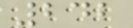242
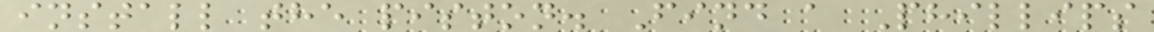install the piston. Find a Phillips
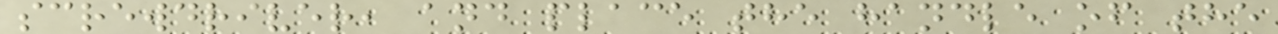screwdriver, and place the handle of the
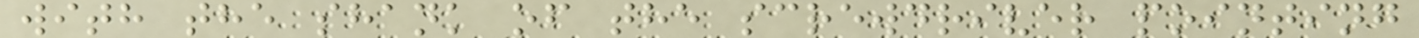with the shank of the screwdriver pointing
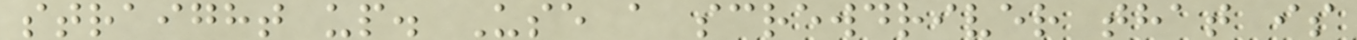straight up. Use a screwdriver that is
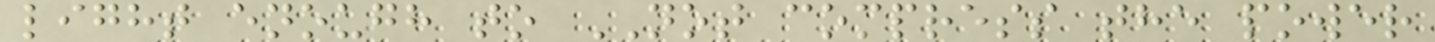light enough to NOT compress the power
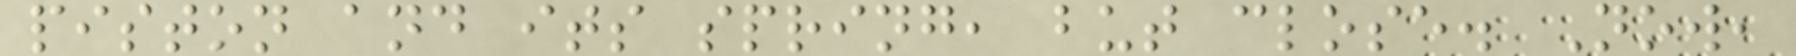piston and its spring, but close. Now,
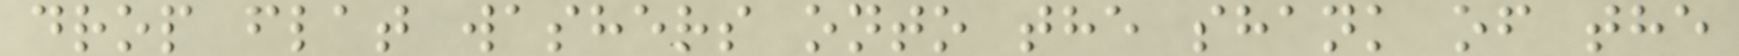drop flat washers onto the shank of the
